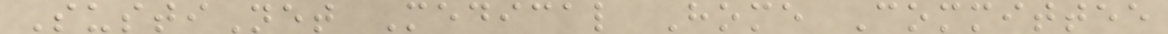SustiNet Medical Home Committee
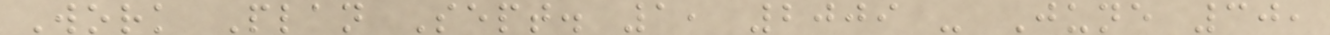Work Plan Sept. 1, 2009 - June 30,
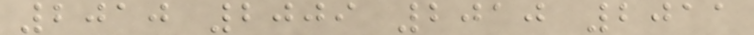2010 2009 2010 2011
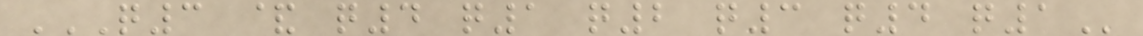Q3 & Q4 Q1 Q2 Q3 Q4 Q1
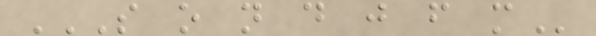S O N D J F M
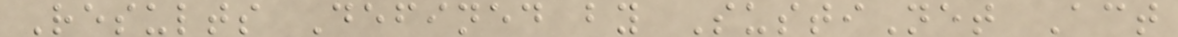Results Defined by SustiNet Act
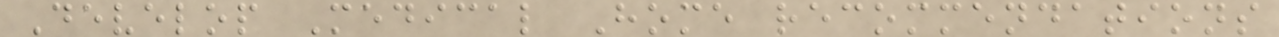Develop Medical Home recommendations
